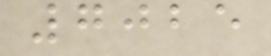7025
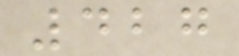427
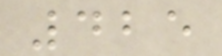425
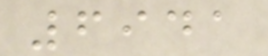6941
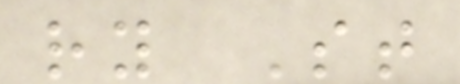ry St
